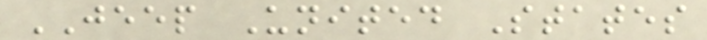JEEP United States
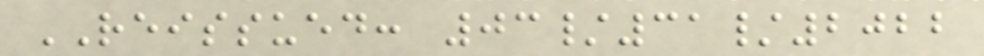REISSUED: 03/31/2022
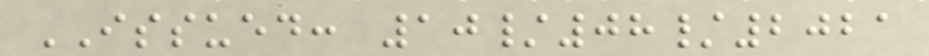ISSUED: 10/08/2021
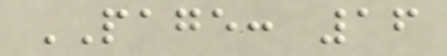PAGE: 16
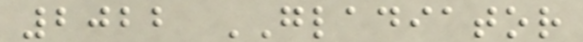2022 GLADIATOR
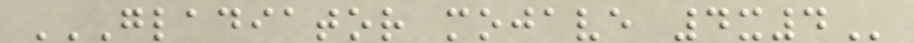GLADIATOR MOJAVE 4X4
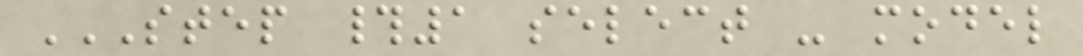STEP #1 SELECT - MODEL
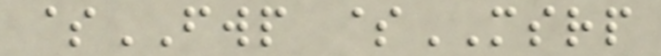$FWP $MSRP
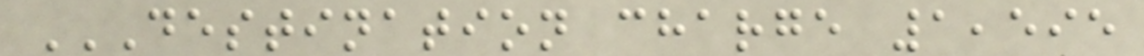DESTINATION CHARGE 1,595
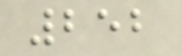252
